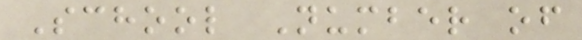School Number of
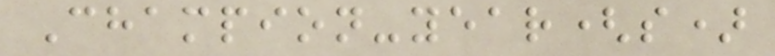Champion-year(s)
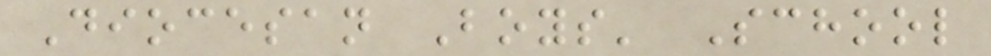Diocesan Boys' School
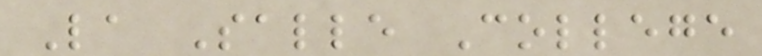La Salle College
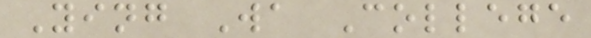Ying Wa College
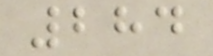284
